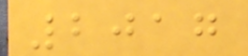2017
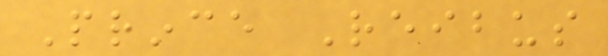Prince Reibus
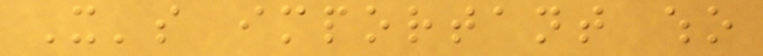It's important who
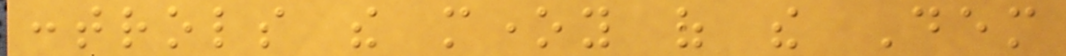controls the money of the Dem
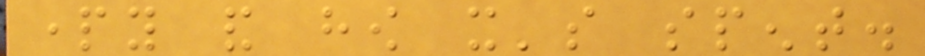party and how it's spent.
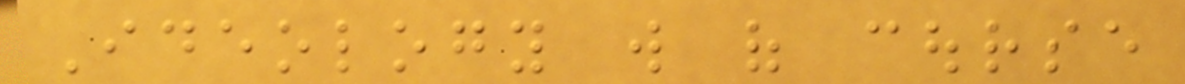Ideology will of course
